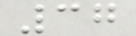37
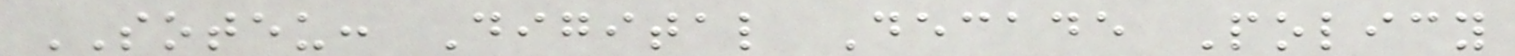SOTEU: Digital Decade Policy
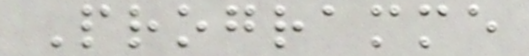Programme
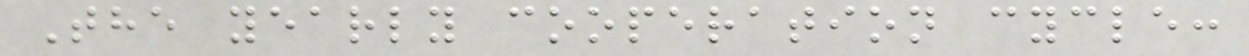The yearly cooperation cycle:
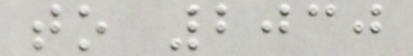to 2030
